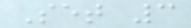Set 3
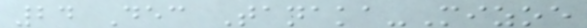24 Dec Tanaka-Mizoe
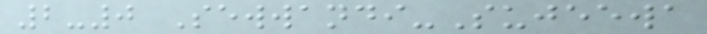2-0 Sewwandi-Sujeewa
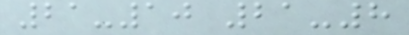21-10 21-8
